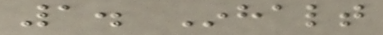1. Inhalt
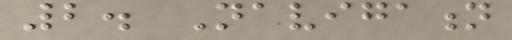2. Navigation
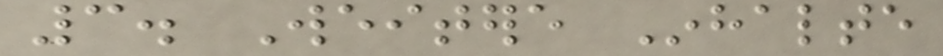3. Weitere Inhalte
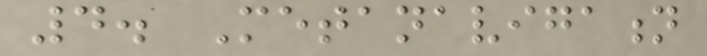4. Metanavigation
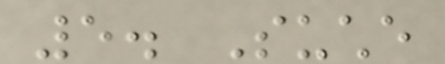5. Suche
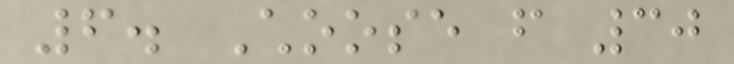6. Choose from 30
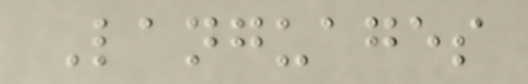Languages
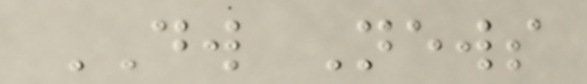DW News
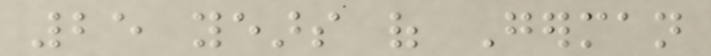25 years of German
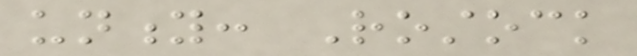unity: Rostock
